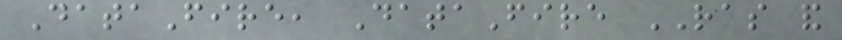DataFire, DataFire RAS and
